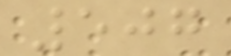507
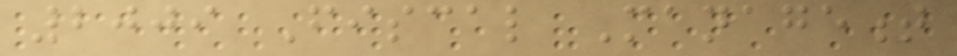2009 Fiscal Management
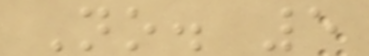No. 5
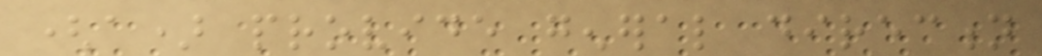(a) provide general direction
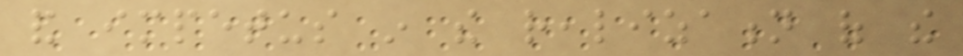and impetus in the realization of the
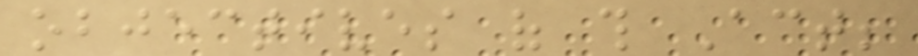objectives of this Act;
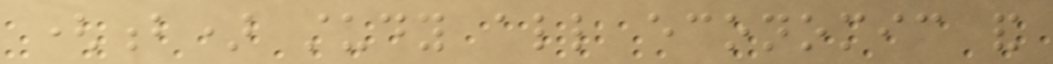(b) study all economic and
